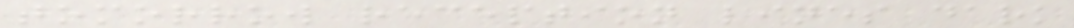tomorrow reception lines dark
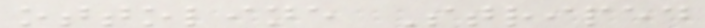ottoline Striped
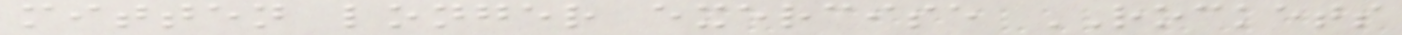mitten longer exercise ROCKETS
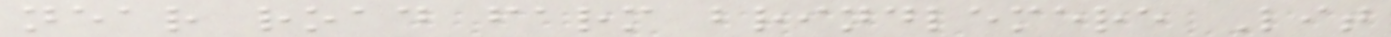near road farm brindlemere Lit
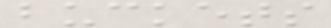buckets
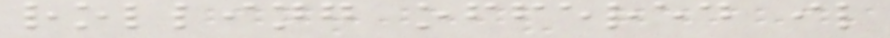rolling offered il
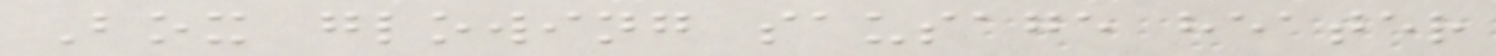Box glowing sausage heater
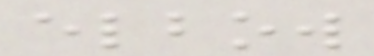elbow
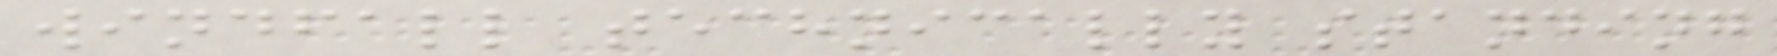windfall technically standing
